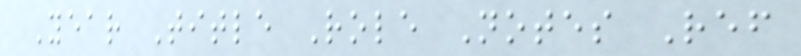Year Title Role Notes Ref
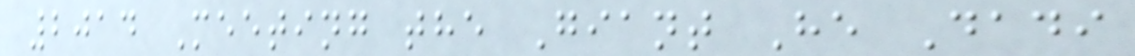2014 Meeting the Giant He Dadi
